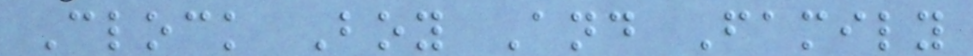Clock Boy And Family
